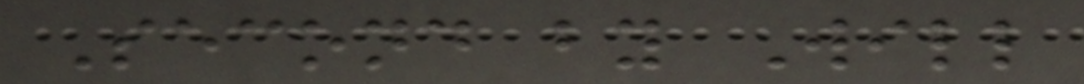Second by Will
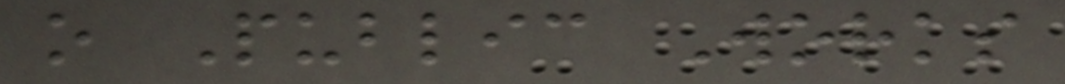o Public Works
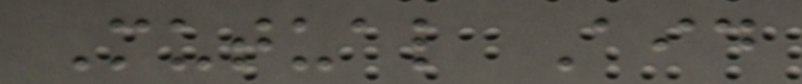Mutual Aid
